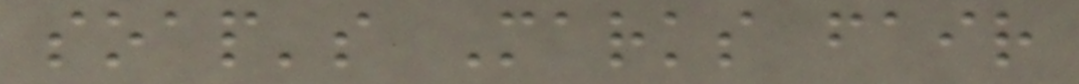soap's Marks fair
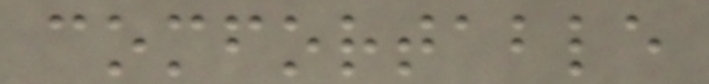comfortable
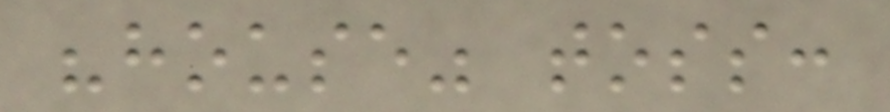"house" toss:
